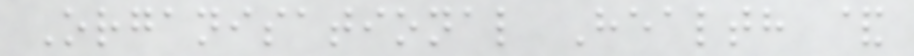Organisational Health &
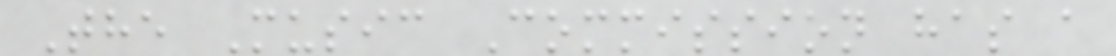The Music Commission has a
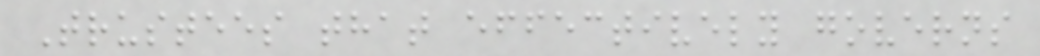Trustees that effectively governs
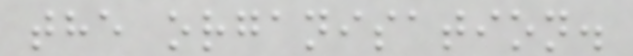the organisation.
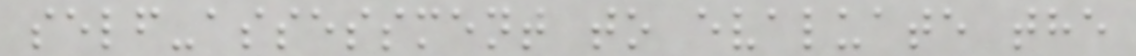self-assessment to evaluate the
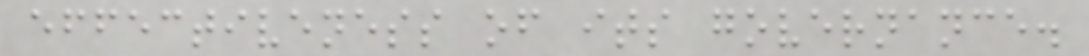effectiveness of its governance.
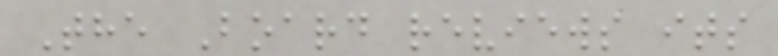The Board reviews its
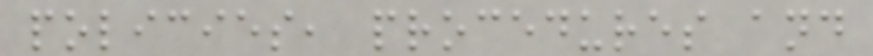policies, procedures and
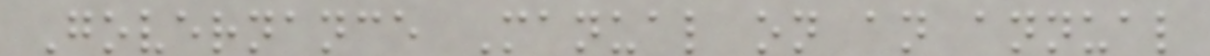Governance Manual on an annual
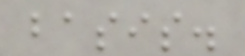basis.
